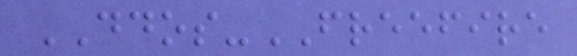DDOS-FREEFIRE
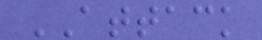ATTACK
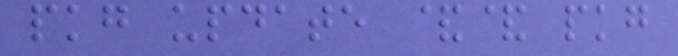pkg update && pkg
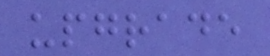upgrade
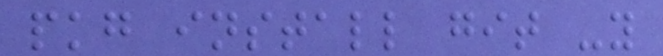pkg install git -y
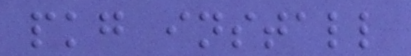pkg install
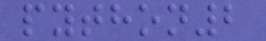python2
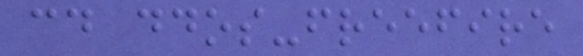cd ddos-freefire
